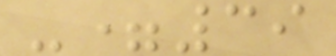-=39
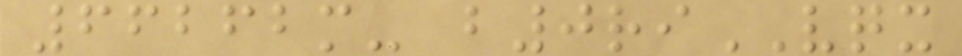66262m- b0riVQX
